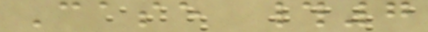Case #7
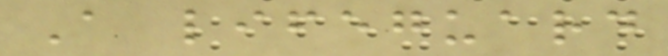A lifeguard
